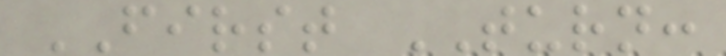FIRST TURN:
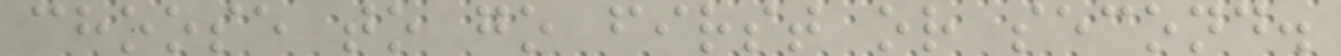choose to go first or second.
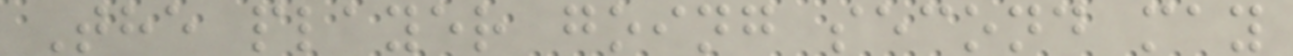The player going second may
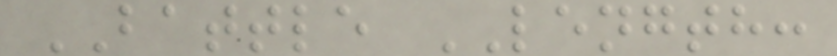BATTLE LENGTH:
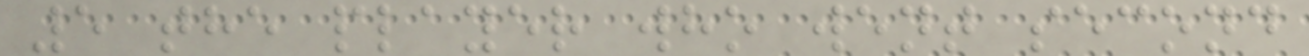5 the player who went second
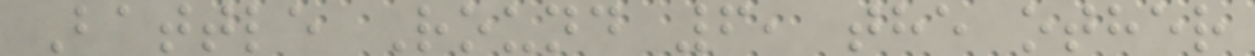Battle Round 6, the other
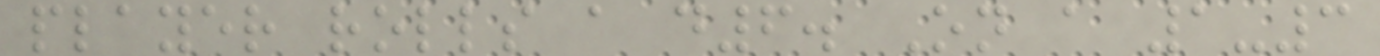player rolls a d6. On a 1-3
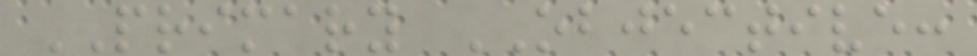PRIMARY OBJECTIVE:
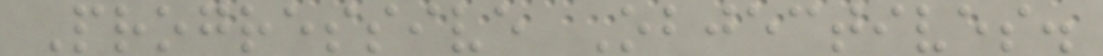Progressive Objectives.
